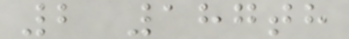2 187th
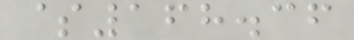$168.36
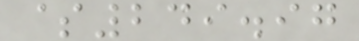$249.97
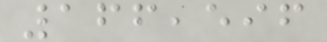166,596
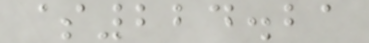$224.21
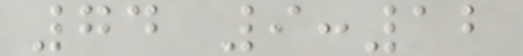74 9:12
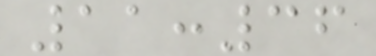11:36
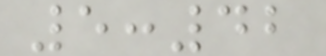5:42
